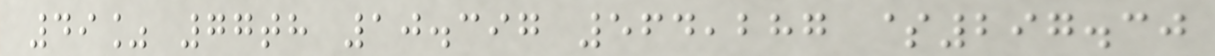49% 77th 10.397 564,287 $297.30
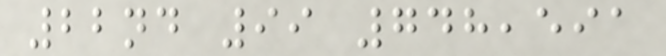22nd 99 748,591
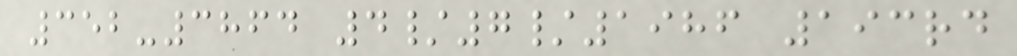352-3864 4/7/1986 193rd
